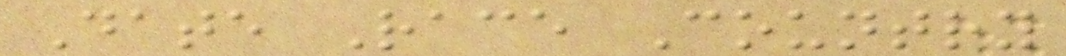Date Race Country
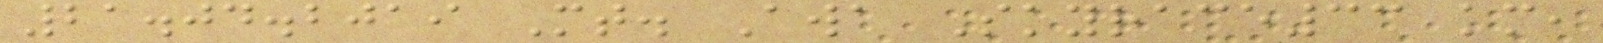21.04.2019 Mt. Awa Skyrace33 km,
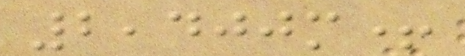2,400m+
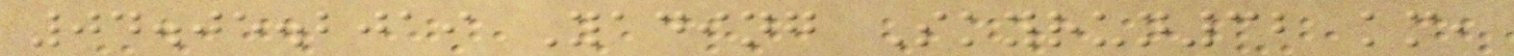04.05.2019 Yading Skyrun32 km,
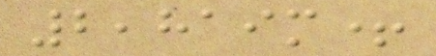2,819m+
